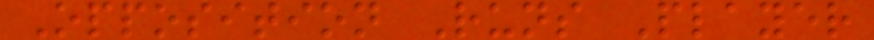Opposition Runs Player
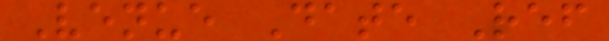Venue Date Ref
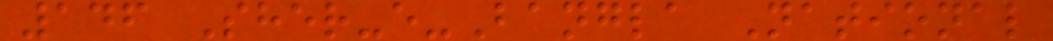146 Sher-e-Bangla National
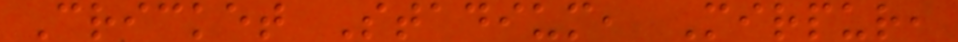Cricket Stadium, Mirpur,
